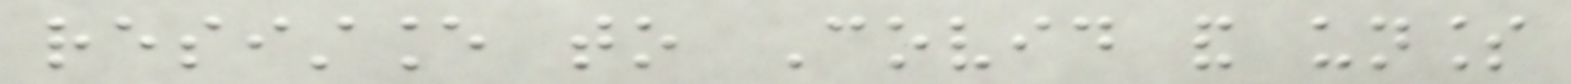resistance to Covid and unless
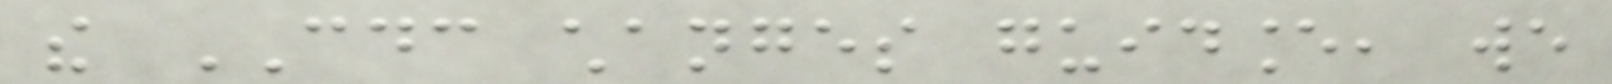the CDC changes guidance, we
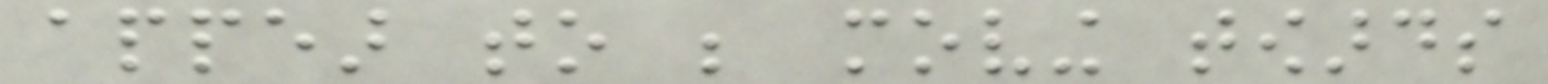appear to be moving towards
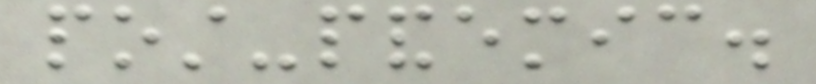post-pandemic.
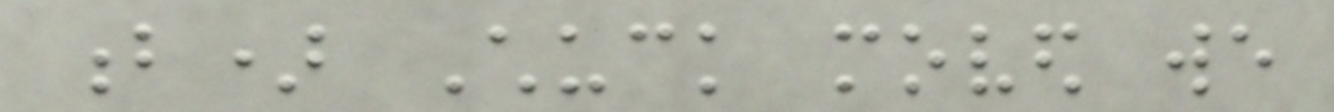b) Chuck moved we
